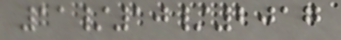11/10/2017
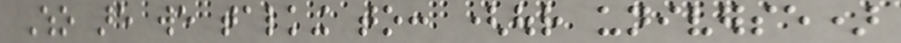Who are we talking to: (our universe)
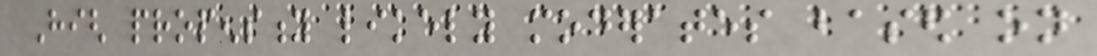High propensity likely moderates based on
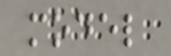model
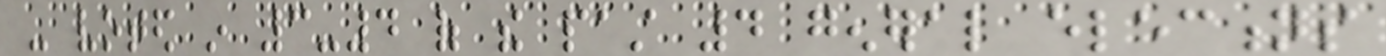- voted in 3-4 of the past 4 general elections
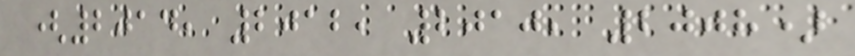(2014, 2012, 2010, 2008)
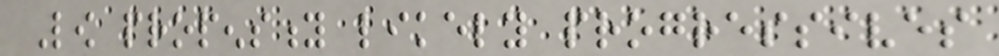Low propensity likely progressives
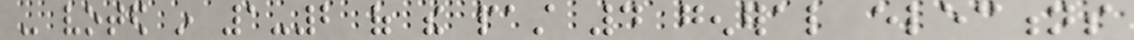- voted in 1-2 of the past 4 general elections
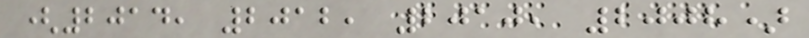(2014, 2012, 2010, 2008)
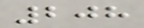208
